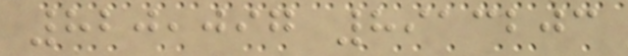820,097 8913203
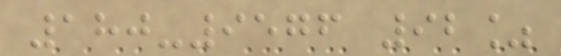180-9576 92%
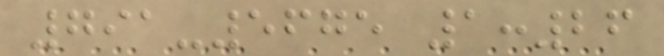791-5675 1:26
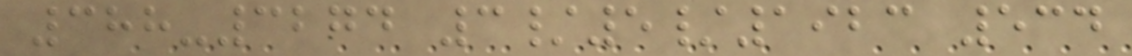388-3274 3/5/1923 534
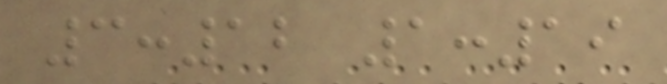3:12 1:19
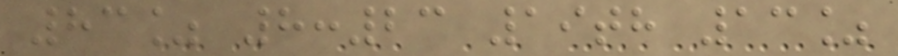83% 8:23 19th 13%
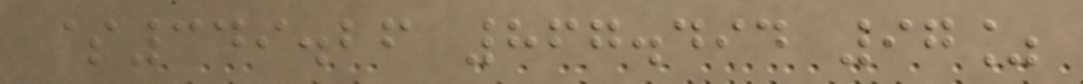$349.26 867.494 97%
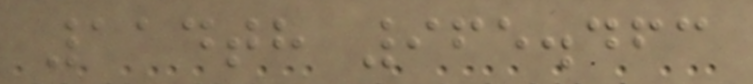114th 965.463
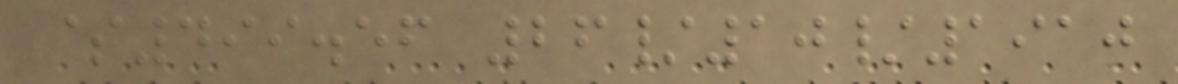$499.56 26/10/1910
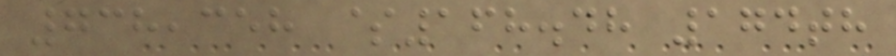738,358 $168.48 174th
